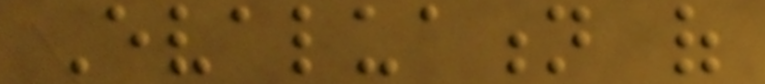Evaluation of
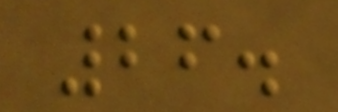26.
